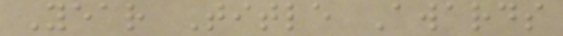Year Title Awards
